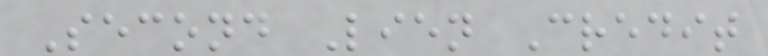Second Lien Credit
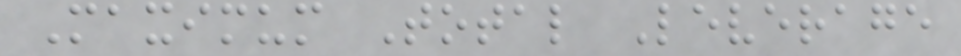Maximum Total Leverage
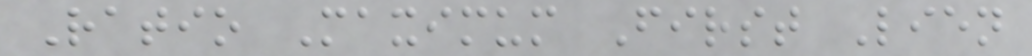Ratio Maximum First Lien
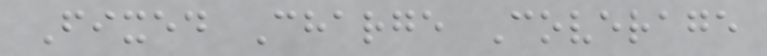Fixed Charge Coverage
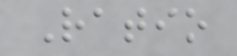Ratio
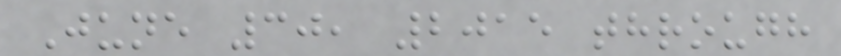June 30, 2015 through
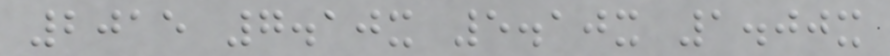2015 7.10x 5.10x 1.00x
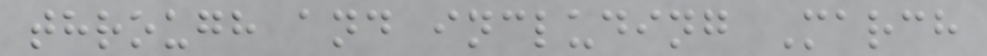through and including March
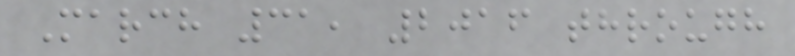March 31, 2016 through
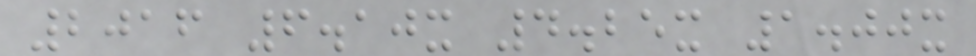2016 6.10x 4.25x 1.00x
